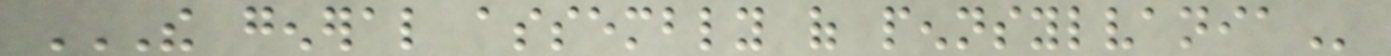THE GENERAL ASSEMBLY OF PENNSYLVANIA
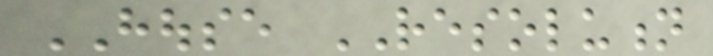HOUSE RESOLUTION
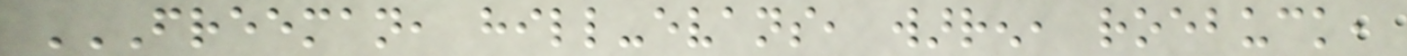FREEMAN, HILL-EVANS, WARREN, ROEBUCK,
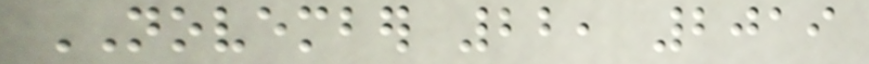NOVEMBER 22, 2019
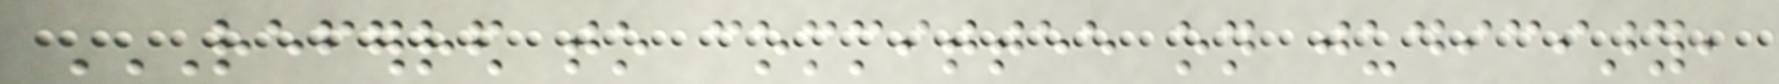REFERRED TO COMMITTEE ON JUDICIARY,
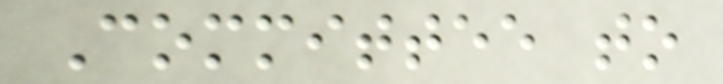Committee to
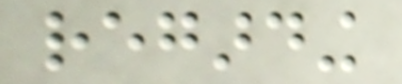regarding
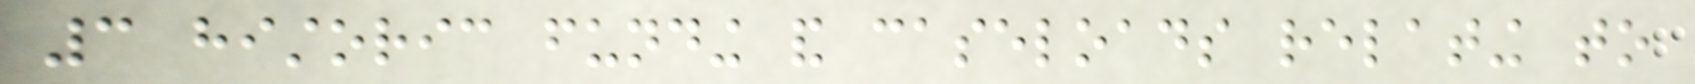3 historic funding and caseloads relating to
